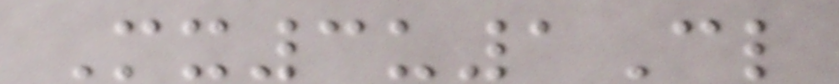Mx3u1Cl
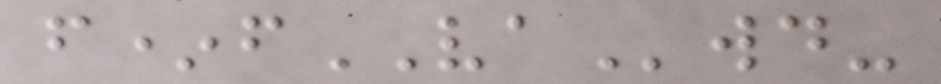f*fVAwd-
